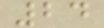24
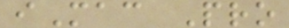iMac Pro
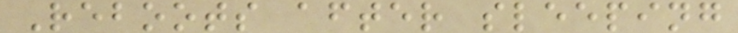Reboots after sleeping
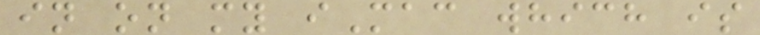in on my iMac which is
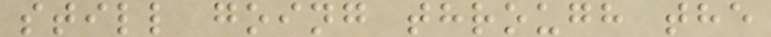still going through the
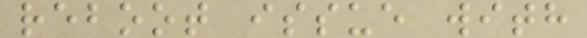reboot issue with
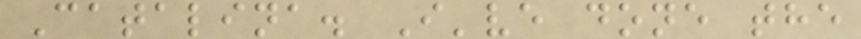Catalina. I've done the
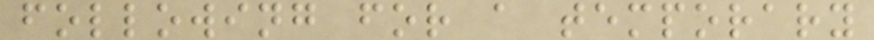following for a temporary
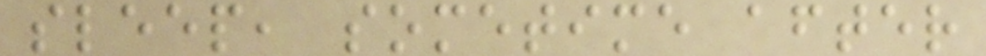sleep, sometime after
